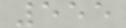555
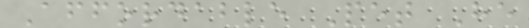Affordable Pet He
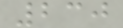230
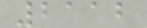2112
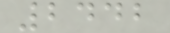2442
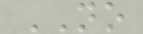NO
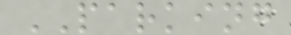PARKING
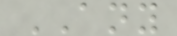ANY
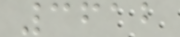3612
